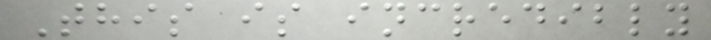This is incredibly
